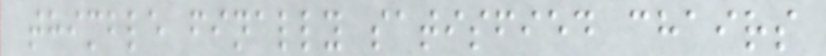thimble finally satisfied chairs
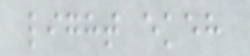light ekeh
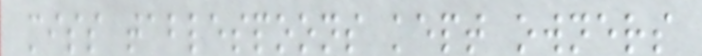miss tablespoons kept owners
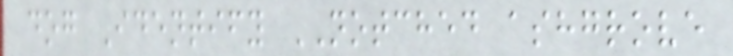dog Identify NOTCHED ashgrove
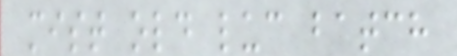mist old luc batch
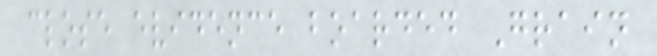close evidence boarded Grain
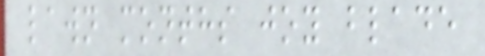lawn months joy blade
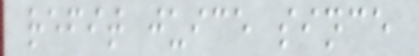refit juice since
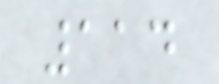114
